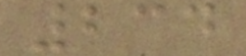234
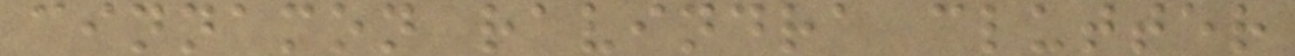cinnamon ravindra clutter
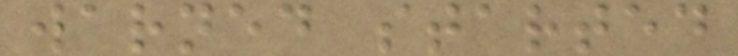warned started
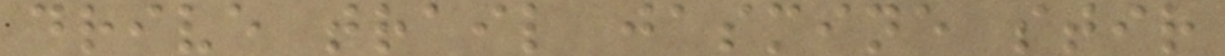drive trail jasmine stir
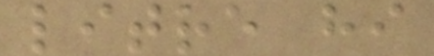litre hi
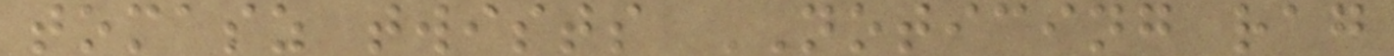tomasz twists NOTICING rag
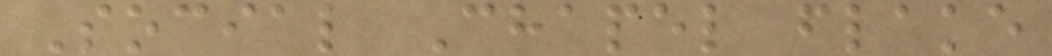Social Chapel flake
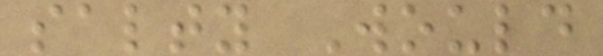salty Would
